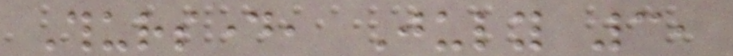Thursday, July 3,
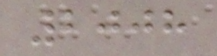2008
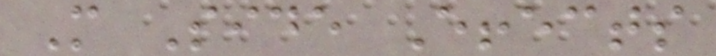More Side Effects
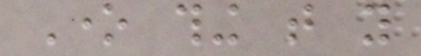One thing that you
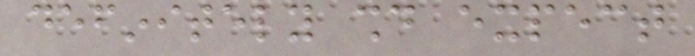definitely should expect
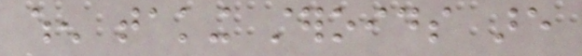when taking steroids are
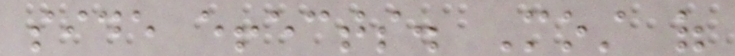side effects. Most of
